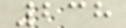238
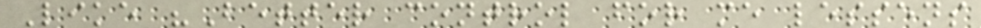Like "Better control for me lessens
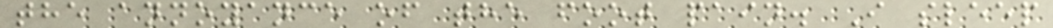the annoyance of the foot pain. I sleep
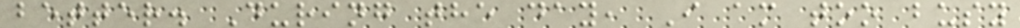better. During the day, I am too busy
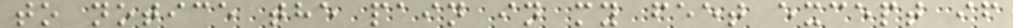to notice the pain in my feet except if
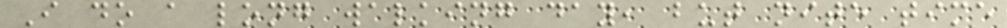I do a long walking day, but nite time
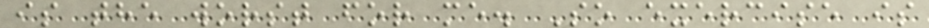is the worst for me. So exercise is
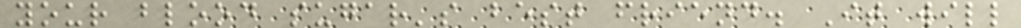your blood sugar's best friend. It will
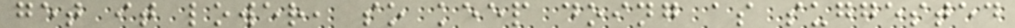get it lower, so keep doing as suggested
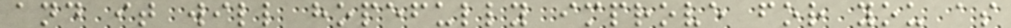and it will hopefully improve for you as
